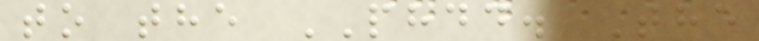to the PHDD. The
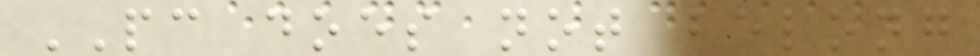PC does not belong
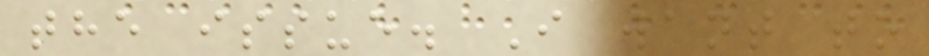the issue. I want to
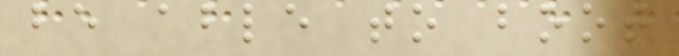be able to boot
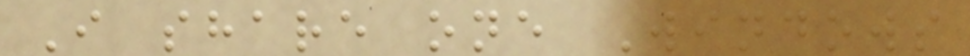I share one Windows
